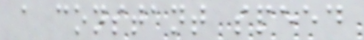a constant speed
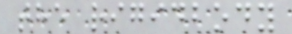the rigidbody
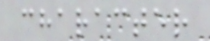character
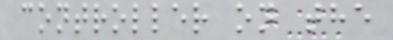controller on the
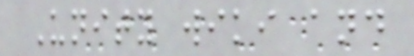Unity wiki and
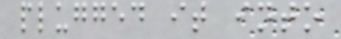plugged it into
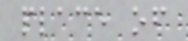place of
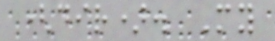(dir). My
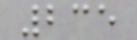235
